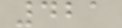421
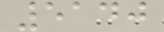5140
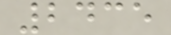2435
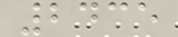2435
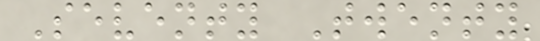Seventy Twenty
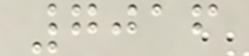7016
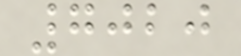7020
